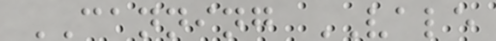CANNING VALE
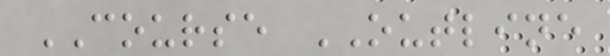COURSE OUTLINE
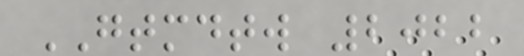GTMDTW 2022
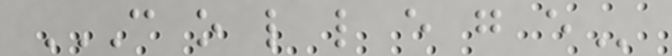C O L L E G E
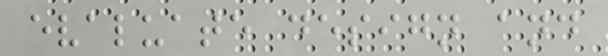evaluate design and
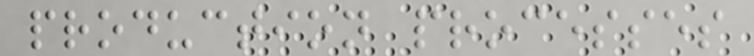production processes
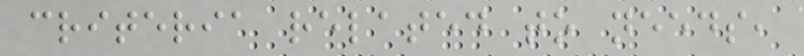criteria related to needs,
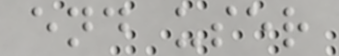end user
